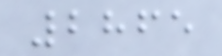2865
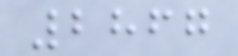2867
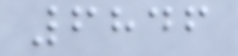6846
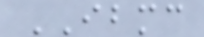IBMC
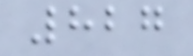827
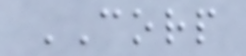CORP
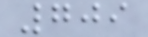709
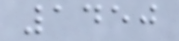1450
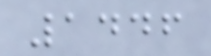1446
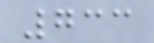733
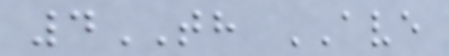4TH AVE
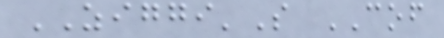ZIGGI'S COF
